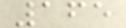165
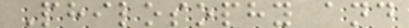Philosophy and
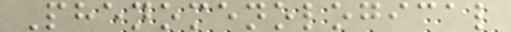Phenomenological
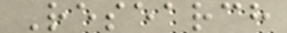Research
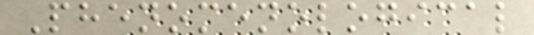Phenomenological
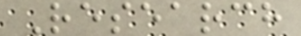Research
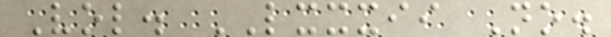Vol. LXXXII No.
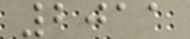2011
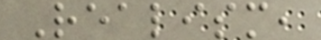Realism,
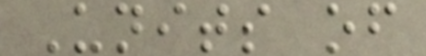Units of
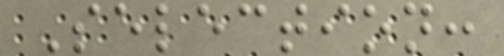Selection:
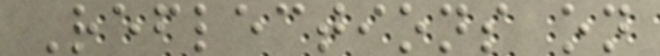Reflections on
